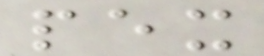pex
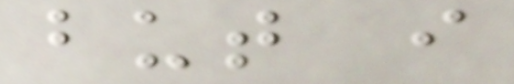but i
